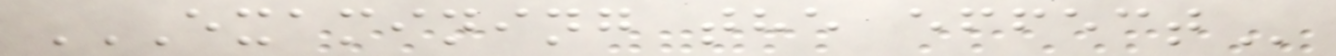EXAMINING THE EFFECT
